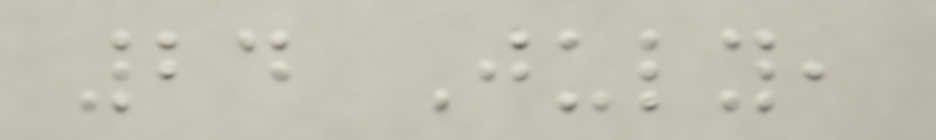24 July,
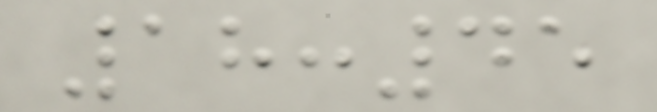18:45
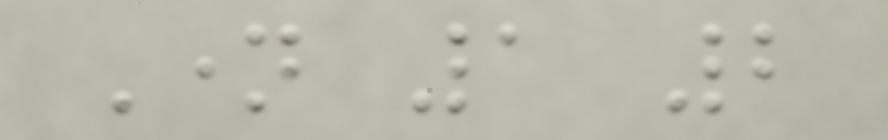Name 1 2
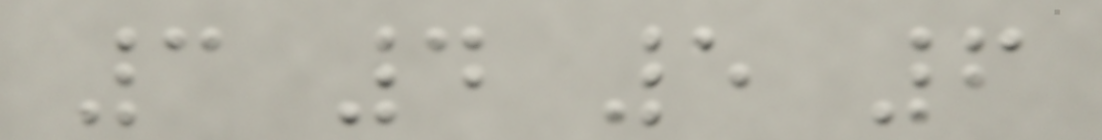3 4 5 6
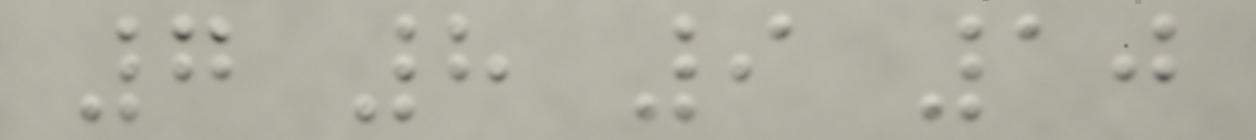7 8 9 10
